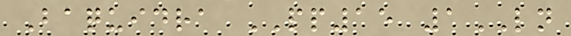Baquidra PP15 1LN
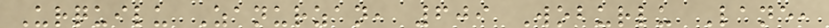Urquilu Zanurzan, 609 Woburlu Lane,
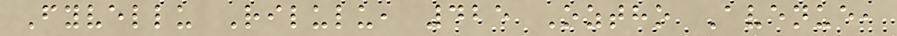Fyvellu Rilulu, 425 Oztho Avenue,
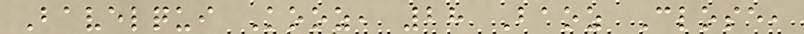Bavelqui Kooz, 28 Baoz Close,
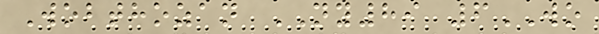Wobthozan NY89 6WO
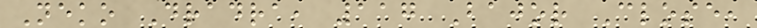Neko Dradra, 117 Bajor Close,
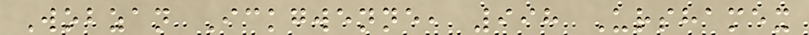Wobzan Ickgwenne, 998 Urshamex
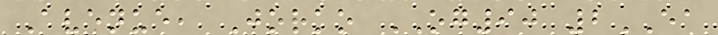Avenue, Jorko OG90 2EA
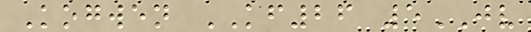Kogwen KF26 5JV
